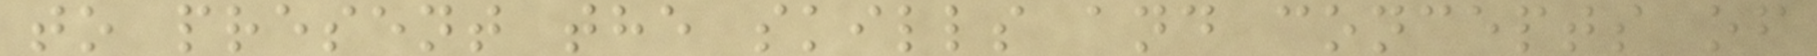to present the skills and concepts of
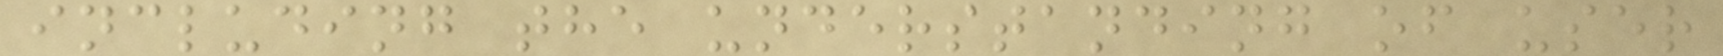including the understanding of user
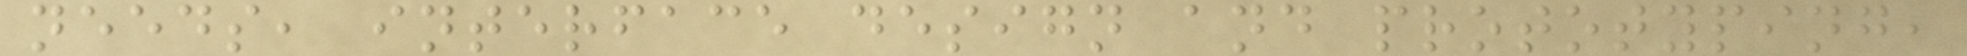needs, interface design and prototyping,
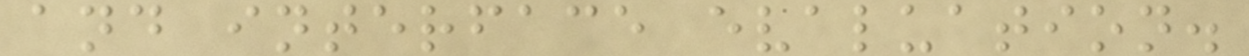and interface evaluation.
